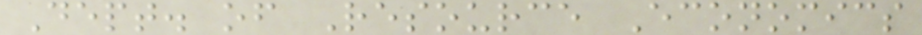Dept. of Resource Economics
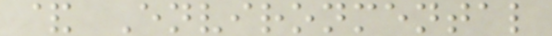& Environmental
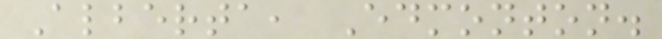Alberta, Edmonton.
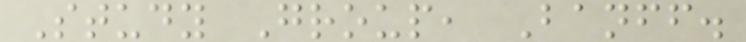Study Group, Banff.
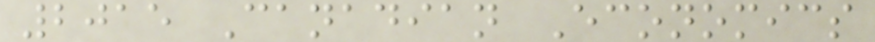2015 Canadian Economics
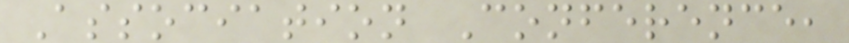Association Conference,
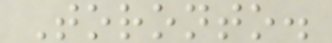Toronto.
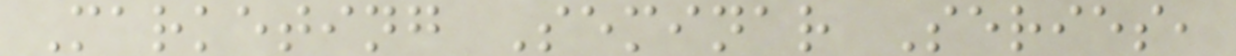Marketing Seminar Series,
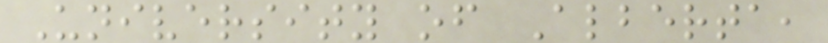University of Alberta,
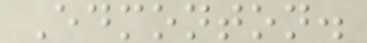Edmonton.
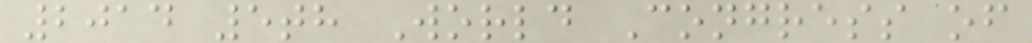2014 5th World Congress of
